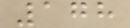178
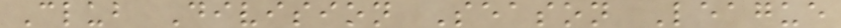Club Division Season League
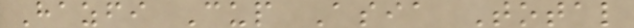Hazfi Cup Asia Total
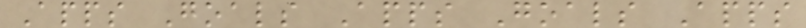Apps Goals Apps Goals Apps
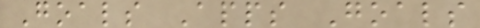Goals Apps Goals
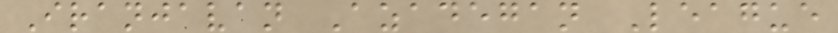Iranjavan Azadegan League
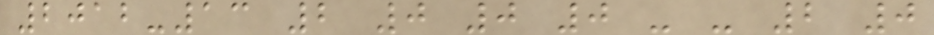2012-13 2 0 0 0 - - 2 0
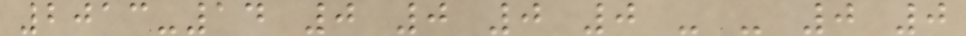2013-14 0 0 0 0 - - 0 0
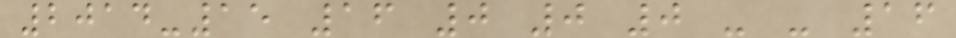2014-15 16 0 0 0 - - 16
